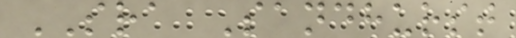SRA Sandhurst
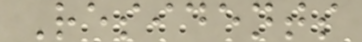Residents
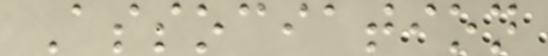Association
